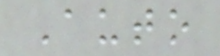Auto
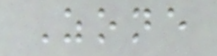Zone
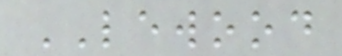LEWOOD
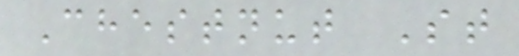Chestnut St
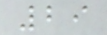29
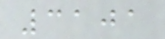3101
